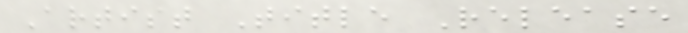Artist Title Release
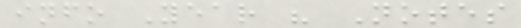info Year " Notes
